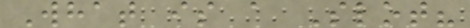What is a Slot?
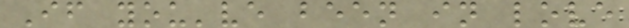If you've been in love
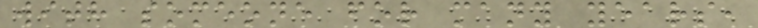with someone for many years,
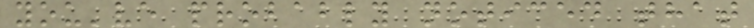you've probably noticed that
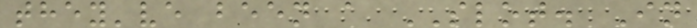they've been a SLOT. In
